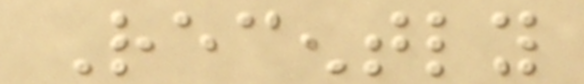Recently
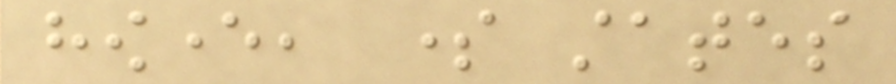however, some states
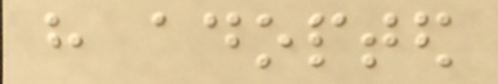have adopted
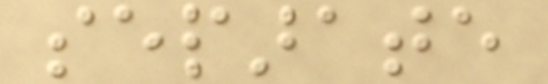separate
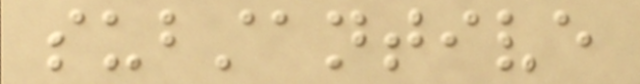substantive
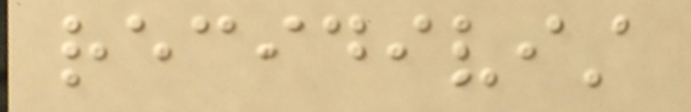recidivist
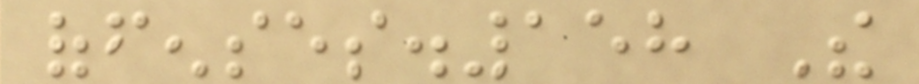offenses.158 The
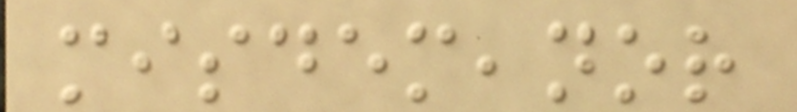misdemeanor
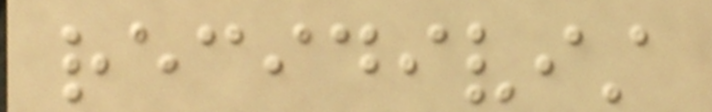recidivist
